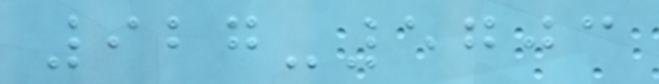927-5703
